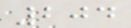204
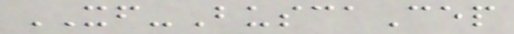XF-BuscaCep
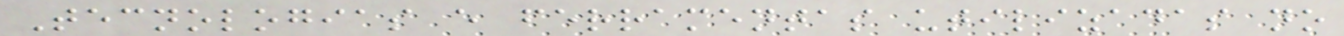Tecnologias e ferramentas utilizadas no
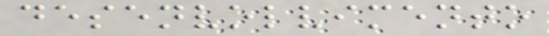desenvolvimento
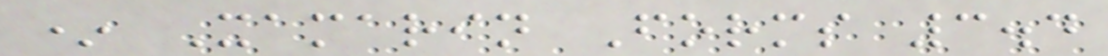* Xamarin Forms 3.4
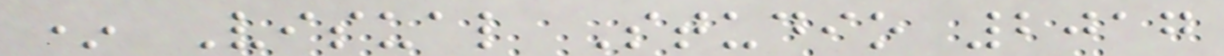* Visual Studio 2017
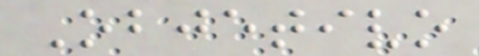Objetivo
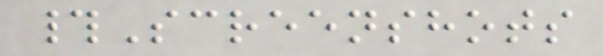#Screenshots
